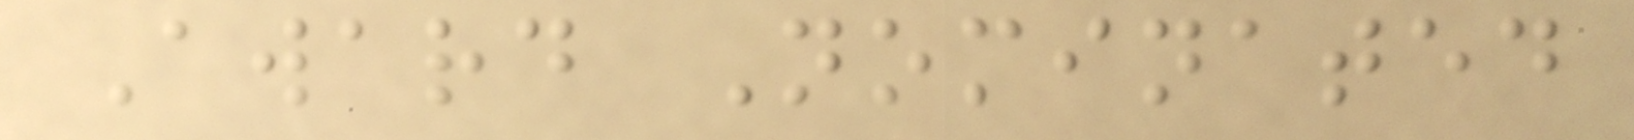Award Nominated
